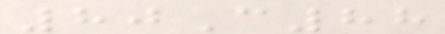80C88
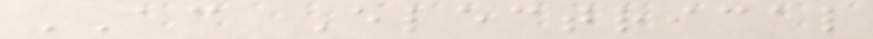AC Electrical
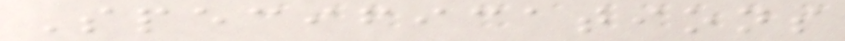Specifications
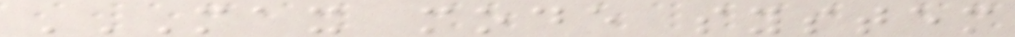MAX MODE SYSTEM
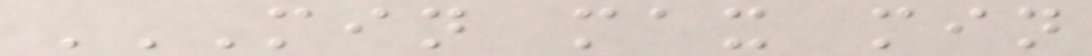MIN MAX MIN
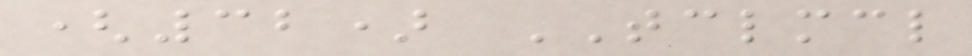(32) TCLMCL
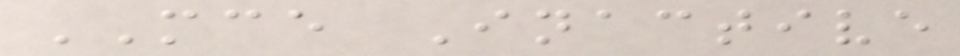MCE Inactive
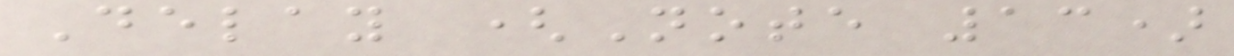Delay (Note 13)
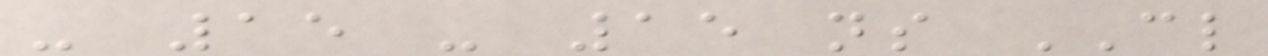- 15 - 15 ns CL
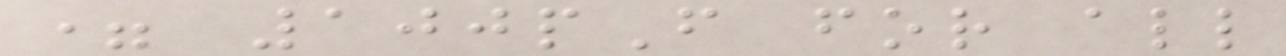= 100pF for all
